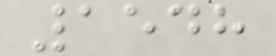1548
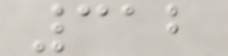312
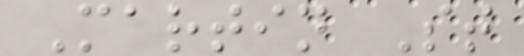Martin St
